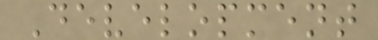Development
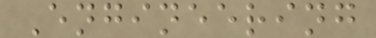Engineering
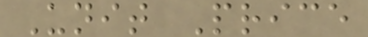Unit Price
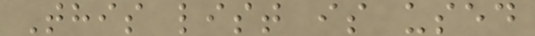This list is used
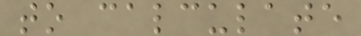to calculate
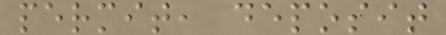permit, deposit
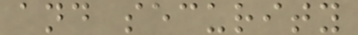and security
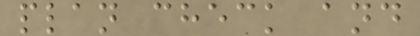plan check and
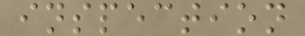inspection
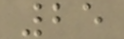25
